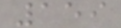159
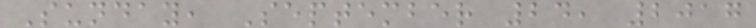Sunday, September 24, 2017
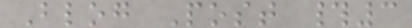Blog Post #3
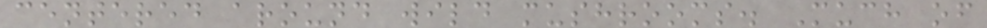centered around wild mushrooms. Much of
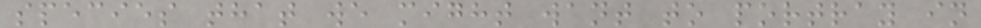species that we might want to portray in
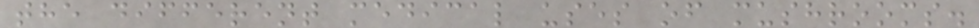the different medical uses of mushrooms.
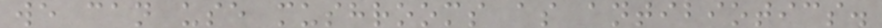we can use mushrooms as antibiotics.
